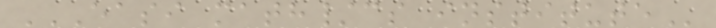EASI MATH/CS INSTITUTE
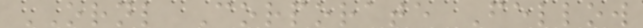ORNL Corporate Fellow
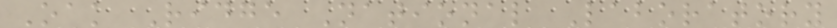Oak Ridge National Laboratory
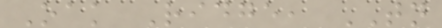Oak Ridge, TN
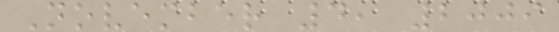November 4, 2009
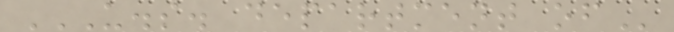U.S. DEPARTMENT OF
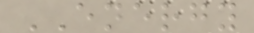ENERGY
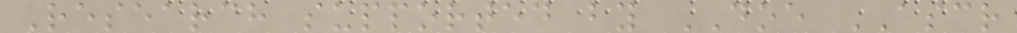Research supported by DOE ASCR
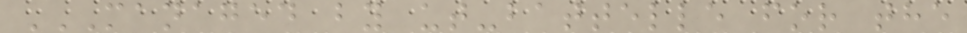MANAGED BY UT-BATTELLE FOR THE
